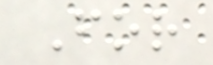For
